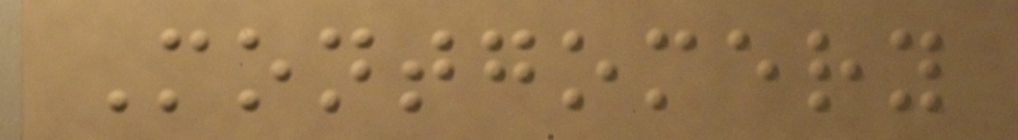Montgomery
